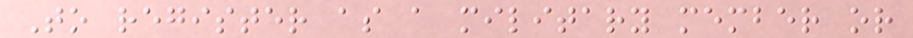To register as a military member or
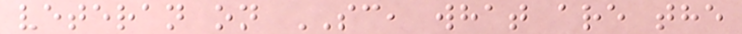veteran on SC, what are the
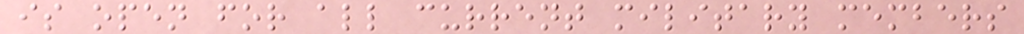is open for all current military members
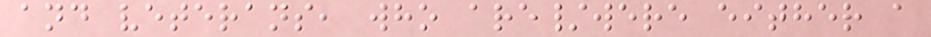and veterans, who are/were either a
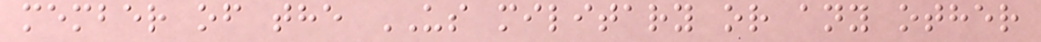member of the US military or any other
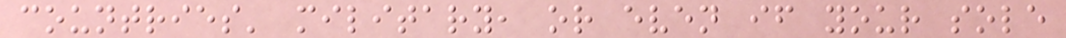countries' military, or even if your sole
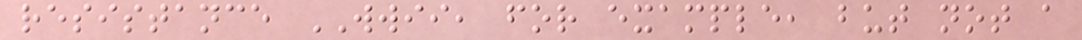resistance WWII, for example, but not a
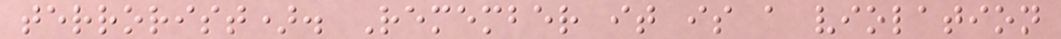terrorist). Remember it is a violation
